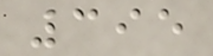395
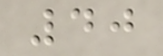40
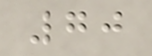70
